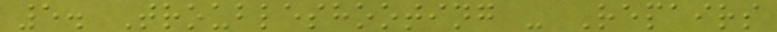5. Troubleshooting - Repairs
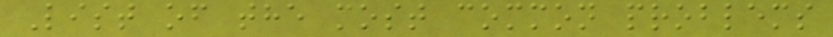List of the most common problems
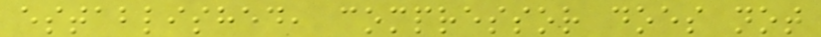established, compressor does not
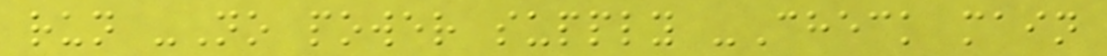run -No power supply -Check main
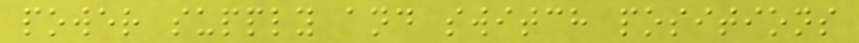power supply and switch positions
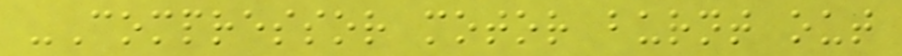-Compressor motor burnt out
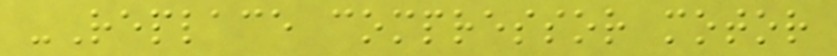-Replace compressor motor
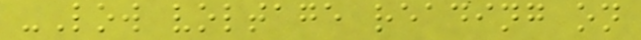-Low voltage reading on
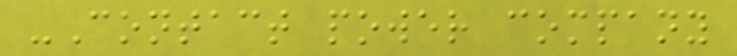-Contact power company
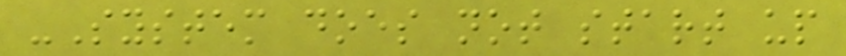-System does not start up
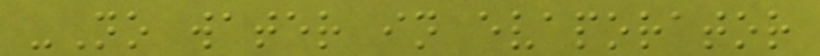-No water in evaporator
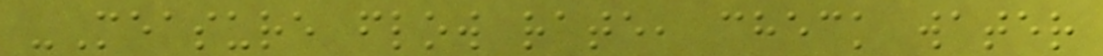-Measure flow rate, check water
